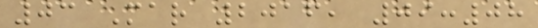03 Mar 2016, 09:08
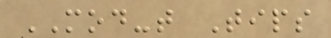MOD-t Tips
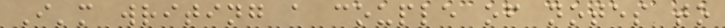I'm writing a couple of notes to
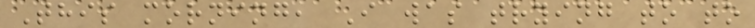This morning, I was trying to to
